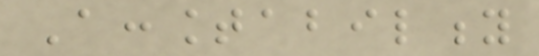Accountability
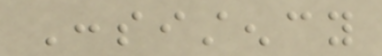Consistency
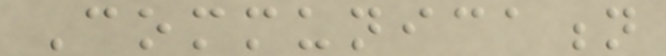Communication
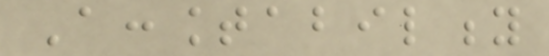Accountability
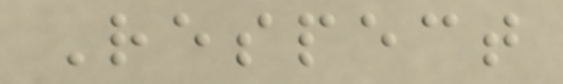Respect
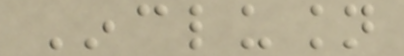Inclusion
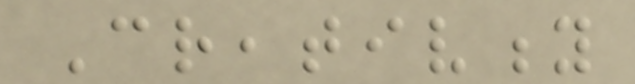Creativity
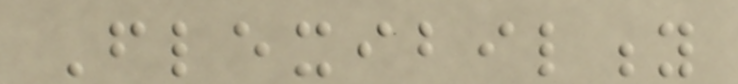Flexibility
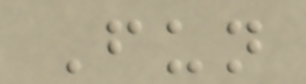Fun
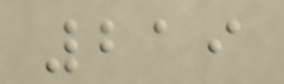219
